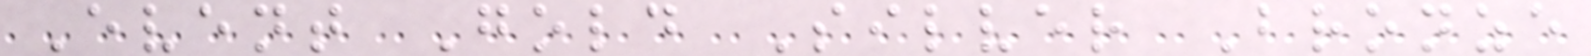Event Gold Silver Bronze
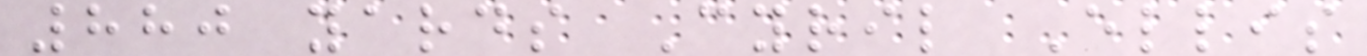880 yards Cyril Ellis
